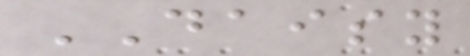DAISY
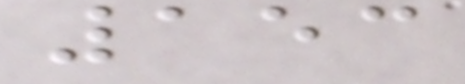153
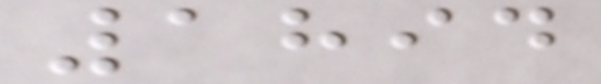1894
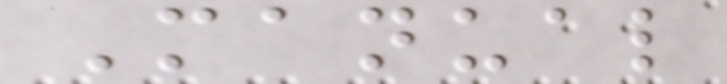Manual
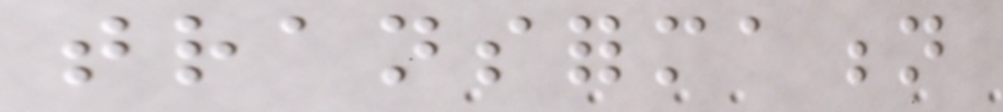transformation
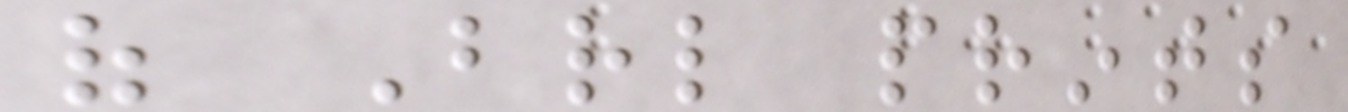of Braille prints
